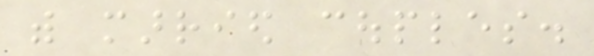with married couples.
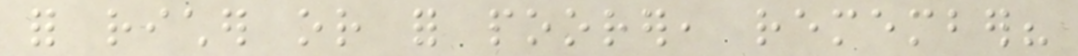for richer or for poorer, remember?
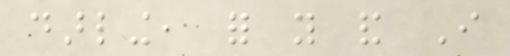darling, for you and I
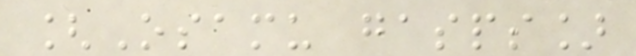[Osamu gasps]
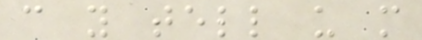can you tell us more
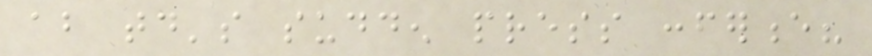about today's sudden press conference?
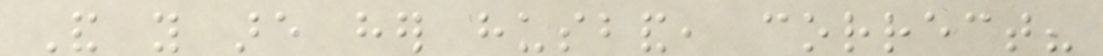And you are her husband, correct?
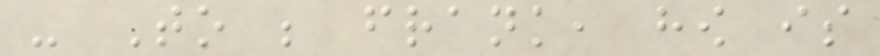- To be frank, how is
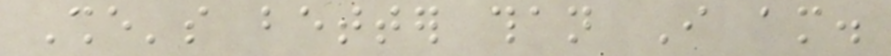She's better than I am.
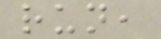run,
